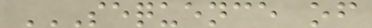SEQUENCE OF
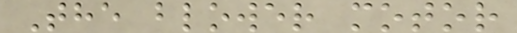The blower motor
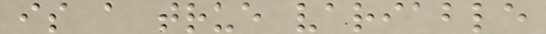is a true variable
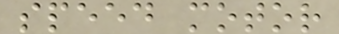speed motor
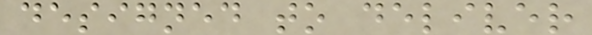designed to deliver
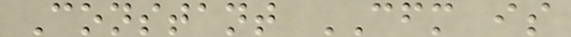Constant CFM is
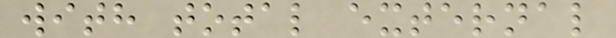with total external
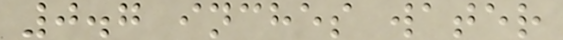0.7 inches water
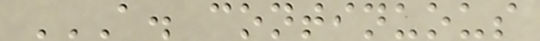A. CONTINUOUS
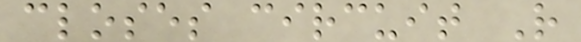closes circuit R
